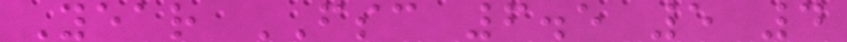Year FSC 6.5 5 4
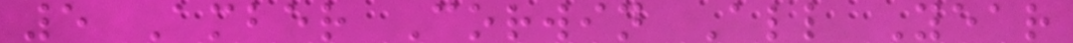5 Amber Corwin All Year
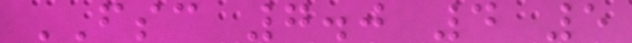FSC 7.0 4 5
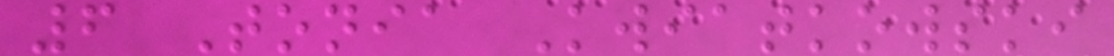6 Tonia Kwiatkowski
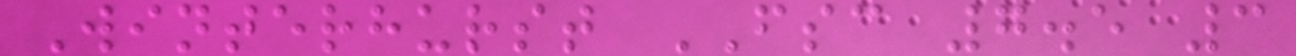Winterhurst FSC 7.5 3
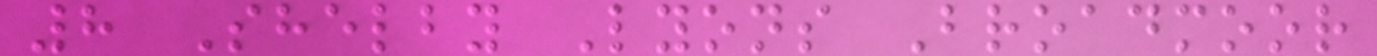8 Shelby Lyons Broadmoor
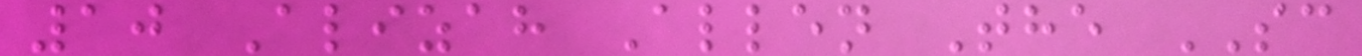10 Alizah Allen The SC
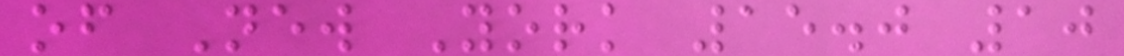of New York 15.0 10
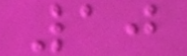10
